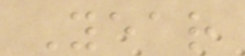Year
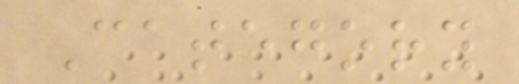Category
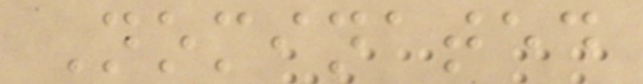Nominated
